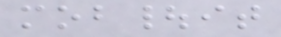mob|it
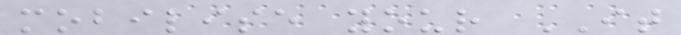mobilise your IT
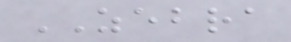ZEBRA
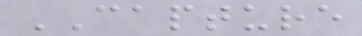CAPTURE
